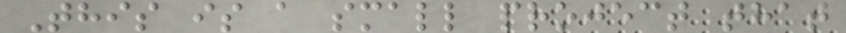This is a small project that
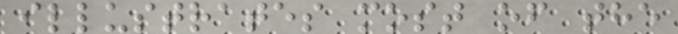illustrates most of the
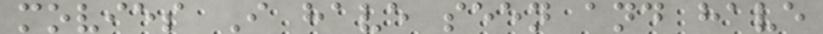movies I have seen and have
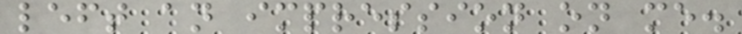left an impression on me.
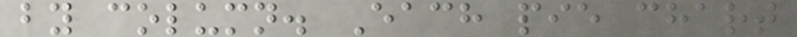by column. Each pie chart
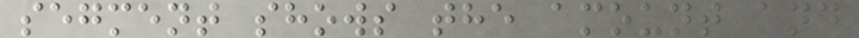segment shows the amount and
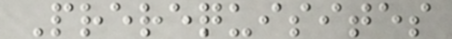Prerequisites
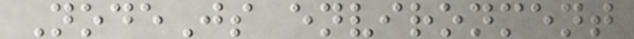NodeJs environment
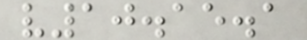v10.15.1
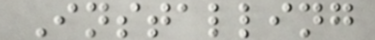Installing
